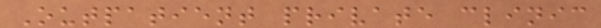Outpatient private clinic
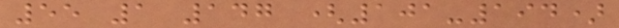55 1 147 (101-194)
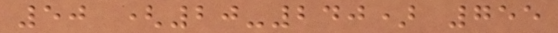50 (20-240) 755
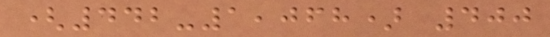(442-1,068) 400
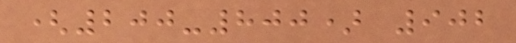(200-800) 902
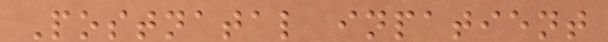Postnatal inpatient
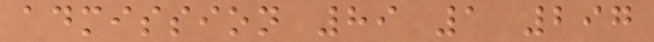admission 89 1 297
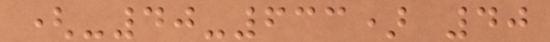(-40-633) 40
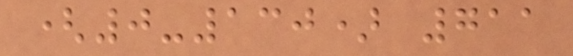(0-130) 711
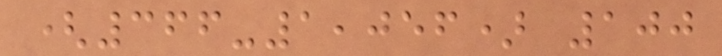(366-1,056) 100
